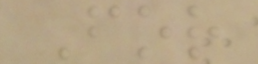For
